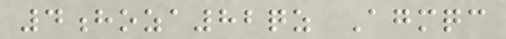4hoza82qz Agmqc
